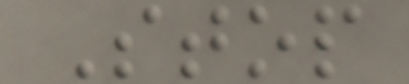Stop
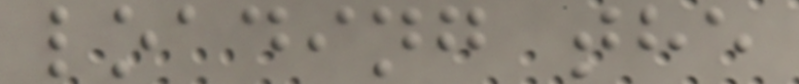loading the
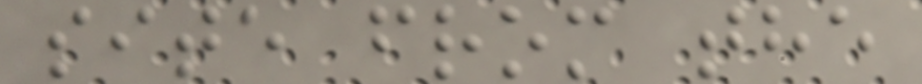site from the
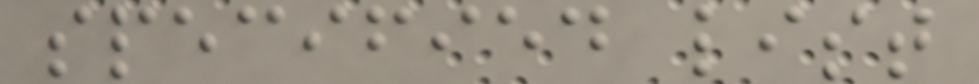specified list
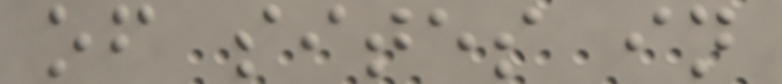of sites in
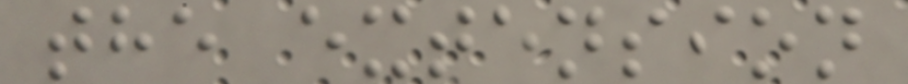the extension
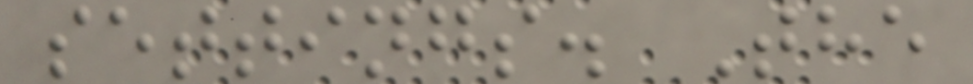settings. The
